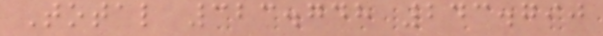Total 323.748 243.790
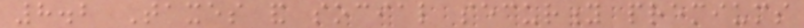8.2 Taxes and social security premiums
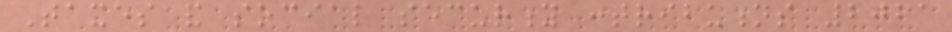Taxes and social security contributions 2021
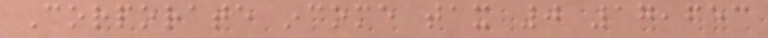Corporate income tax 0 17,653
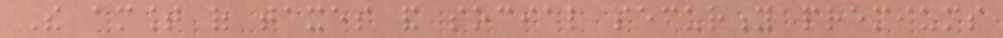The amount of taxes and social security premiums
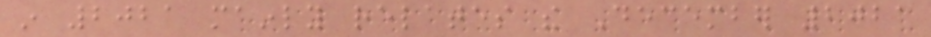in 2021 mainly relates the December 2021
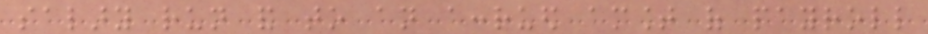salary run and to an accrued amount of payroll
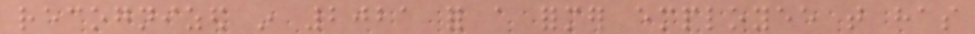recognized in 2021 for a former employee that has
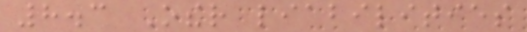8.3 Other liabilities
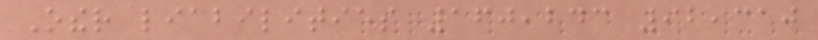Other liabilities 160,243 92,310
